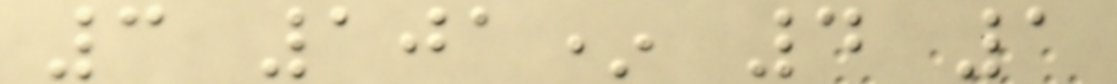3 101* 4 1
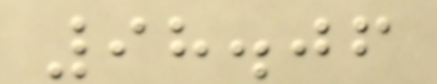98.06
